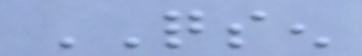QSEN
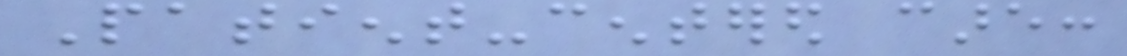Patient-centered care:
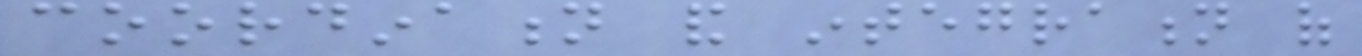coordination and integration of
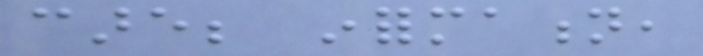care; information,
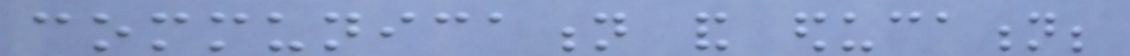communication and education;
